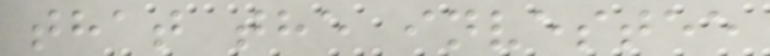that the investee
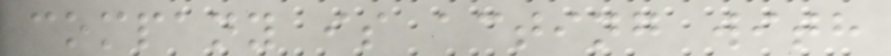company is acting with
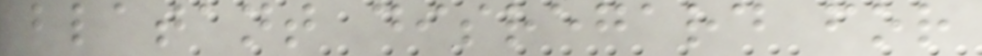blatant disregard for
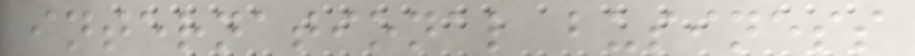international business
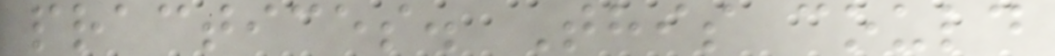practices. This could
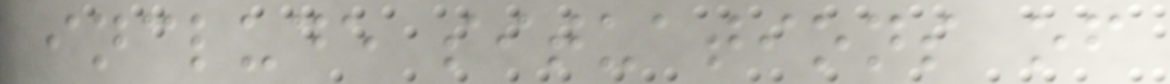include situations of
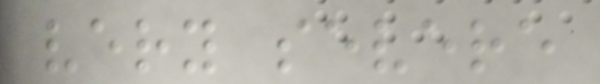very severe
